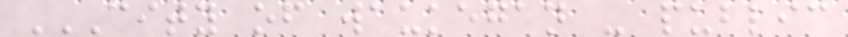CITY OF WAUKEGAN - PUBLIC
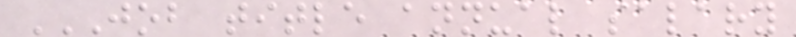JOB TITLE ANNUAL SALARY
